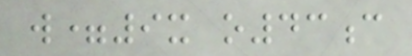w=9x o43c
